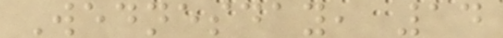Wednesday, 14
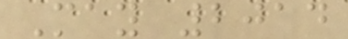May 2014
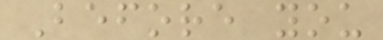Before you
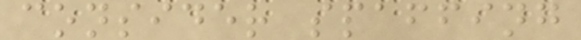consider spaffing
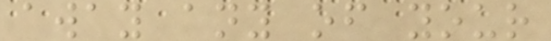away any of your
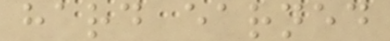hard earned
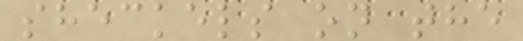sheckels on the
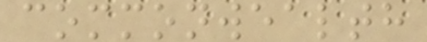commonwealth
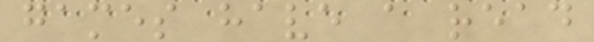games have a read
